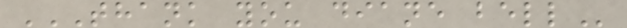THANK YOU DIANE BELL
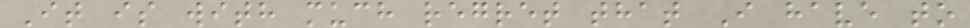It is with much regret that I have to
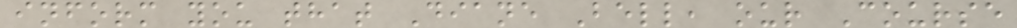inform you that Diane Bell, our Course
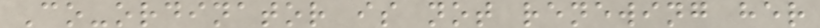Co-ordinator is not renewing her
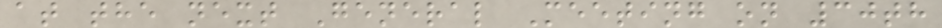at the next General Meeting on 30th
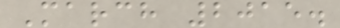March 2015.
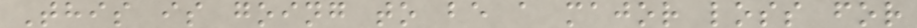This is going to be a major loss for
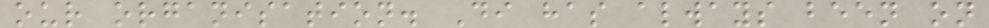our organisation. Di has always been on
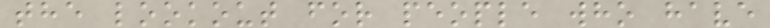the lookout for people who have
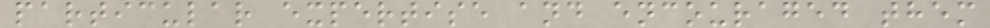particular expertise and encouraged them
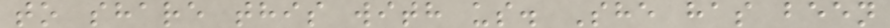to share this with us. She has been
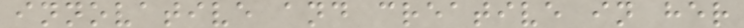innovative and creative in her
